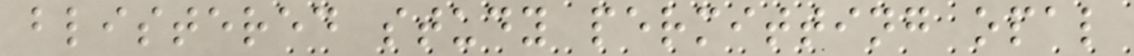blistered study permitting opal
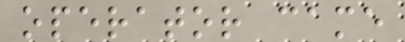operator came
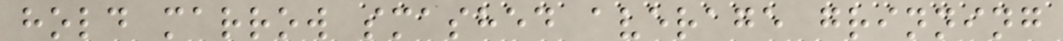hold marrow smashed average grinning
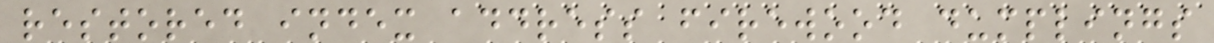restored index address firewood dumplings
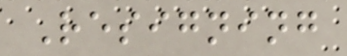Resigning
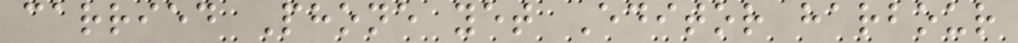carried Phone yet Editor harbour
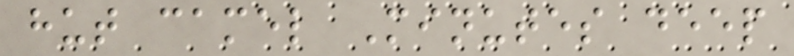hut camel Minutes deep
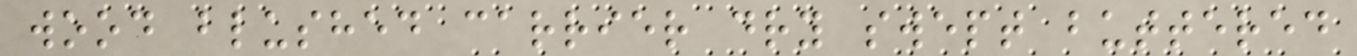wood blushed carrier dry swept buttered
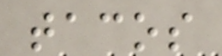tacos
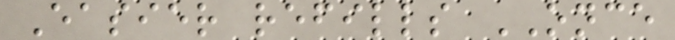Easier refills ONCE
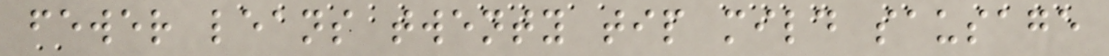fewer leans twenty tip mild sausage
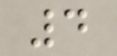4
